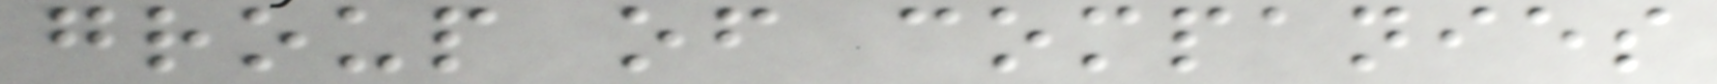group of companies
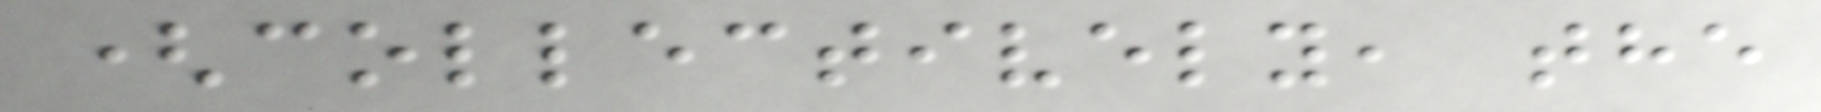(collectively, the
